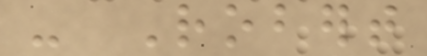- Robert
